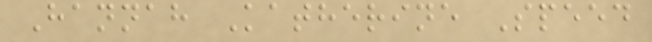Hannah Katherine Speed
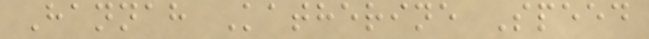Hannah Katherine Speed
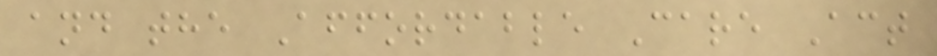and the Affordable Care Act
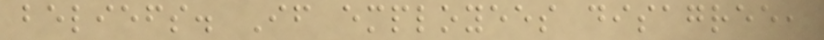beliefs. If employees disagree,
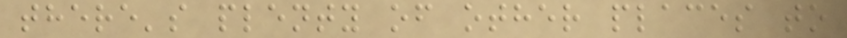there's plenty of other places to
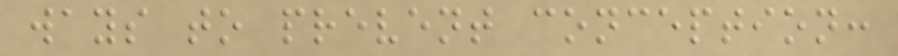ways to prevent conception:
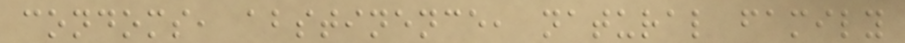condoms, abstinence, natural family
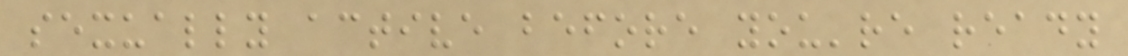sexually active before you're ready
